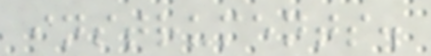instruments.
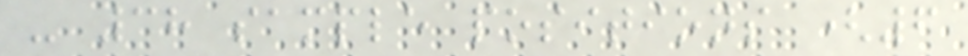- 38 sample positions (6
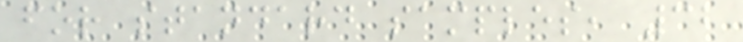for standard samples, 32
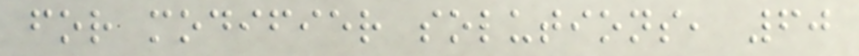for modifier solutions, 60
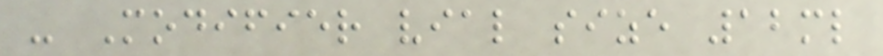- Modifier vial size 12ml
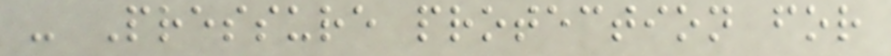- Pressure protection for
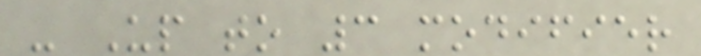- Up to 3 modifier
